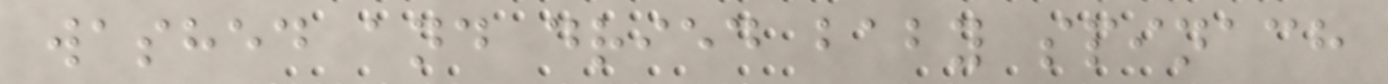washed and dried baby spinach
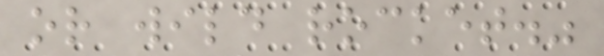or wild rocket."
